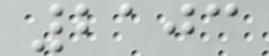2103
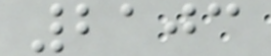2103
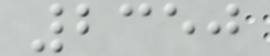2350
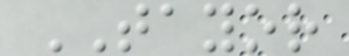TAYOR
